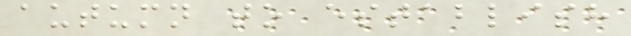autumn to establish
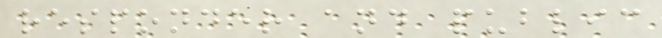responder and public
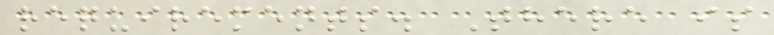requirements. There is
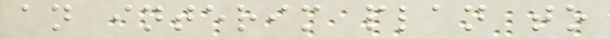an interim plan to
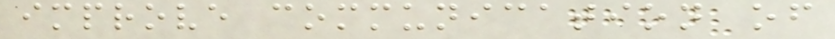improve communication of
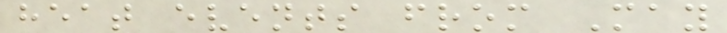heat events from May
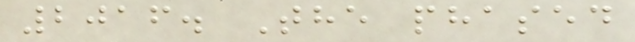2016. The phased
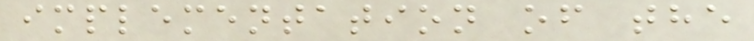implementation of the
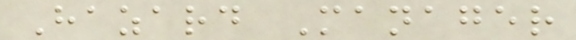Hazard Manager
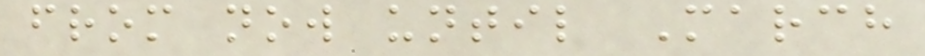from now until March
